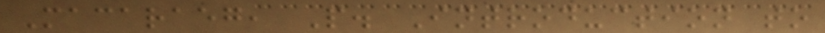Macaraeg, P. Introduction to
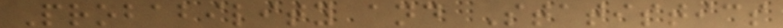Probability and Statistics
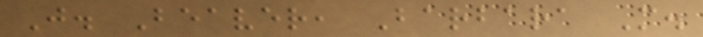J. Beaver, Barbara M.
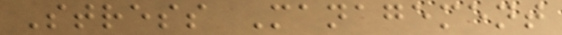Stress Management
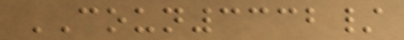COUN3332/
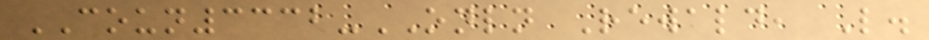COUN3332-ONLN Rewald, L.
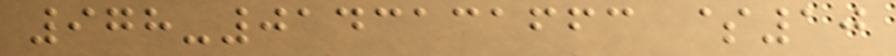978-0143131663 $10
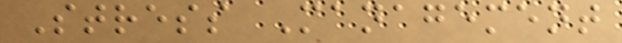Stress Management
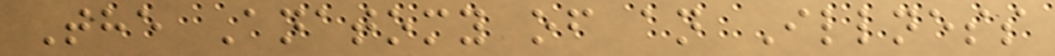The Anatomy of an Illness
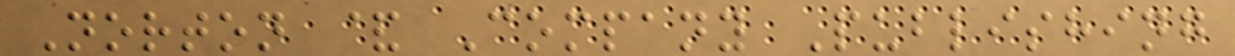Norton & Company Publishing
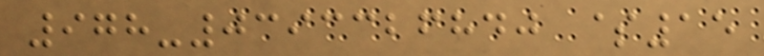978-0393326840 $15
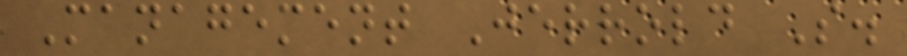Management Jerrold S.
